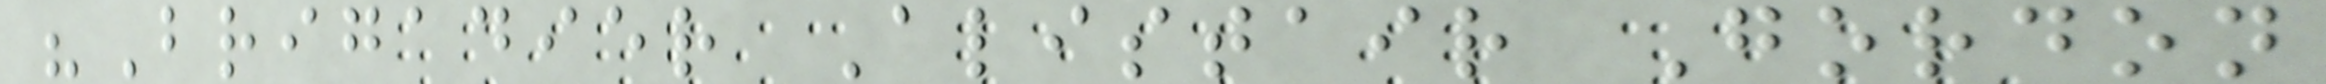"Brigadier Alistair Gordon
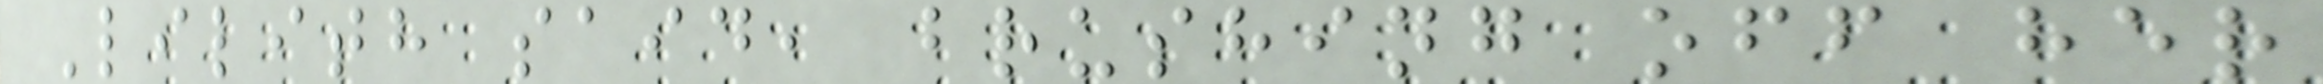Lilith said, brushing off her
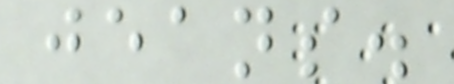jeans.
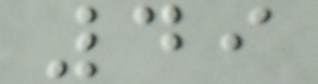49
